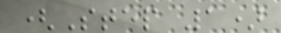(Step 1)
